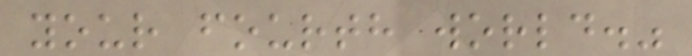your fourth world."
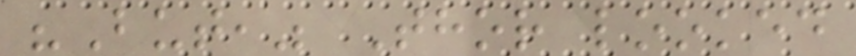"But," Thor looked
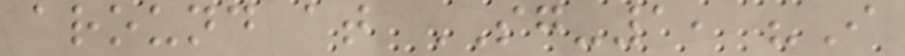around at SG-1, "I
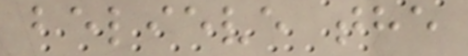believe the
